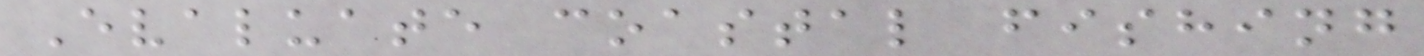Evaluate coastal fishing
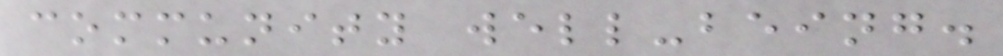community well-being.
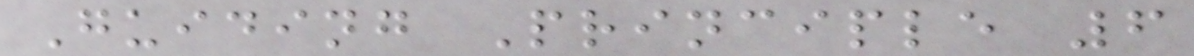Guiding Principle 6
